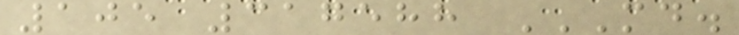105 317588 MD.
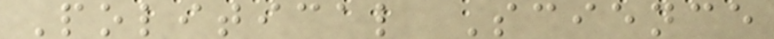Political Science
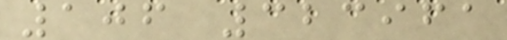106 323961
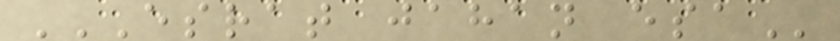ESRAT JAHAN ESA
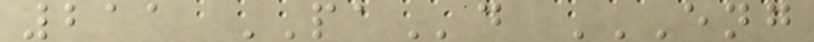211 PAd ENG
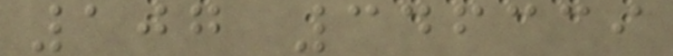107 346339
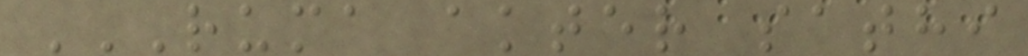RUMA AKTER SATHI
